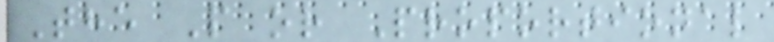The P or Proportional
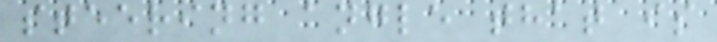steering angle that is
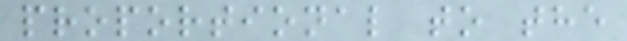proportional to the
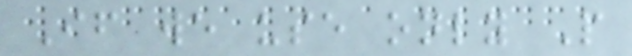If we use only P
